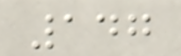147
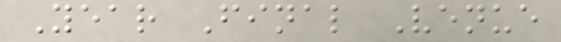Year Final Venue
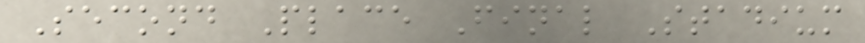Second Place Final Stadium
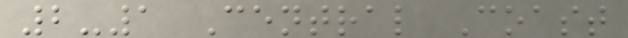2-1 Central Coast
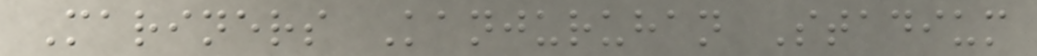Mariners Kanjuruhan Stadium
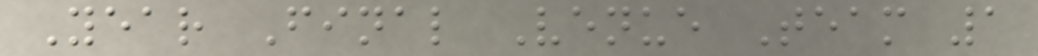Year Final Venue Team 1
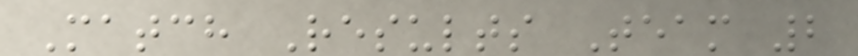Match Results Team 2
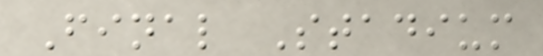Final Stadium
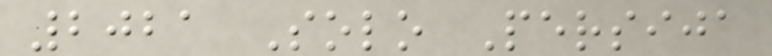2021 Solo Persija
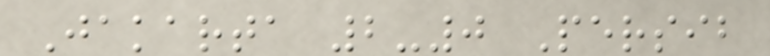Jakarta 2-0 Persib
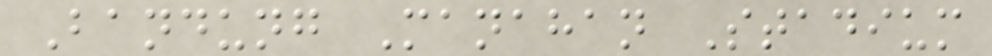Bandung Manahan Stadium
